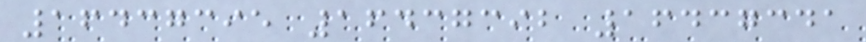16437395 16437392 16437341
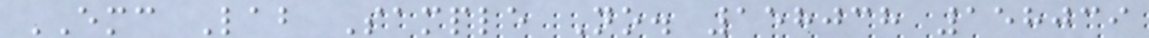EMC Lab Sample No. 158038 158039
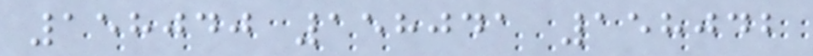158040 158041 158042
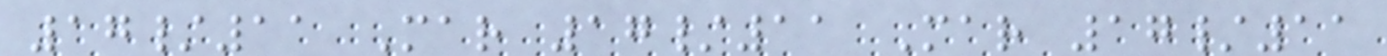17/11 Mar 17/11 Mar 17/11
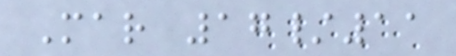Mar 17/11
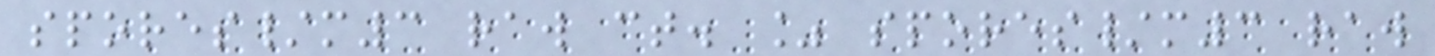spores/m3 raw ct. % spores/m3 raw
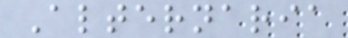Alternaria
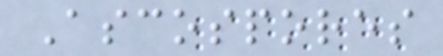Ascospores
